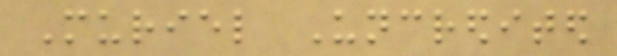Muriel Uncredited
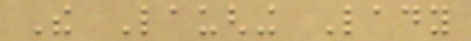The Laughing Lady
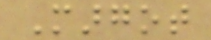Margot
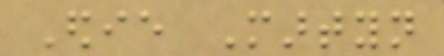Edie Martyn
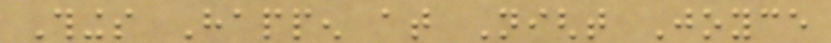Things Happen at Night Joyce
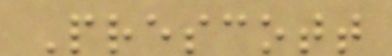Prescott
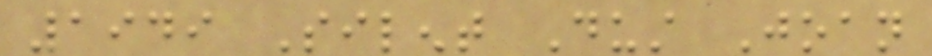1949 Silent Dust Joan
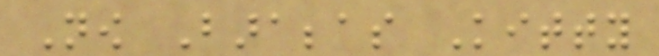Now Barabbas Kitty
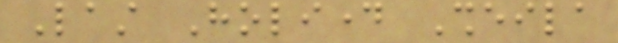Last Holiday Sheila
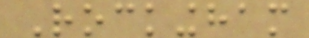Rockingham
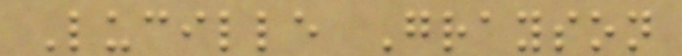Lucille Grayson
